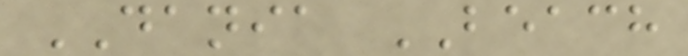DANIA BEACH
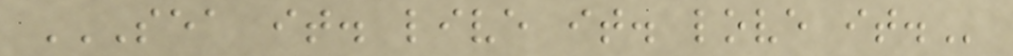SEA IT. LIVE IT. LOVE IT.
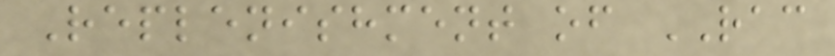Replenishment of RAC
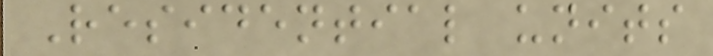Residential units
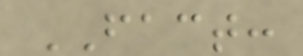FACT:
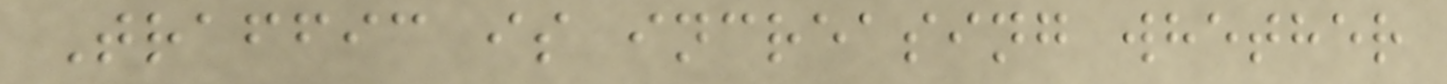Traffic is increasing whether
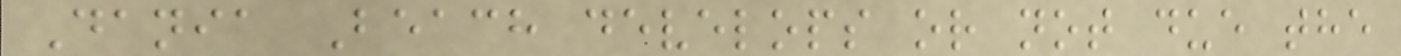Dania Beach develops or not due the
